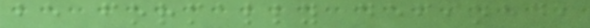be formally defined,
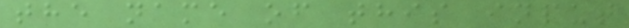the name of this input
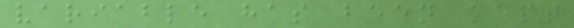variable has been kept
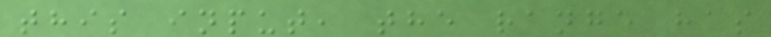this input, the range has
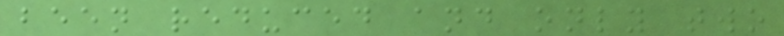been reduced and only two
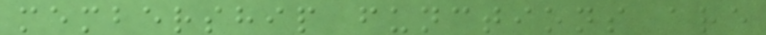membership functions are
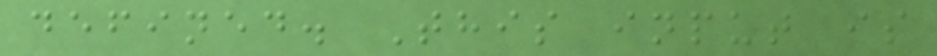defined. This input is
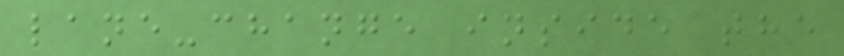lane-change inside the
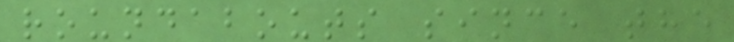roundabouts since the
